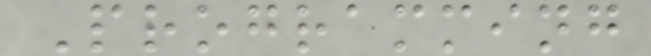Programming
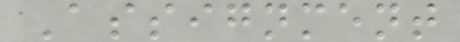Assignment
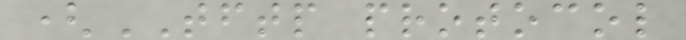(TFTP protocol
